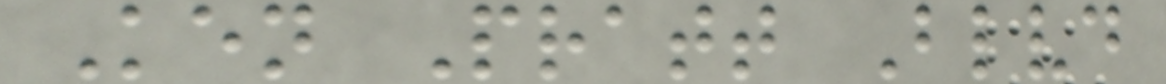Ken Pratt Blvd
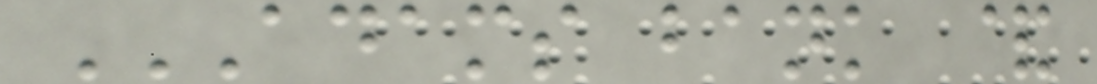ADAMS BANK &
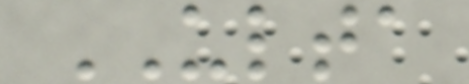ULTA
